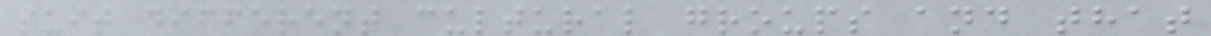suit different cultural groups and that
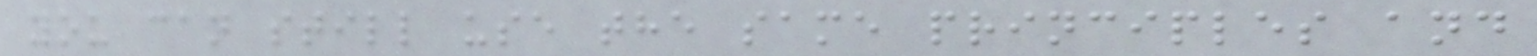you can still use the same principles and
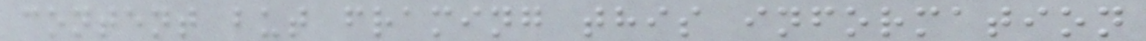content but framing this information
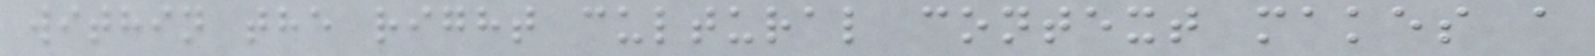within the right cultural context makes a
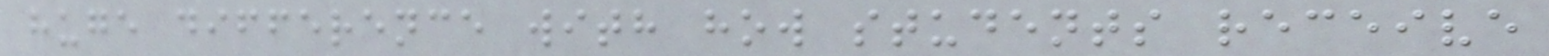huge difference with how students receive
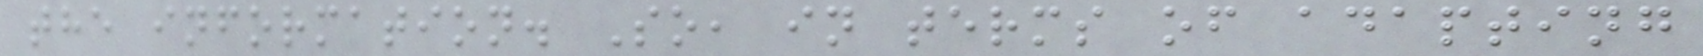the information. So, in terms of adapting
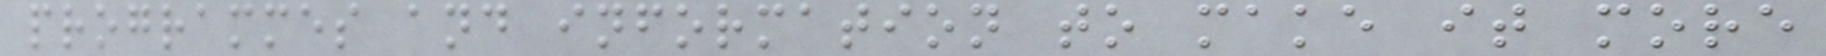programmes and information to make it more
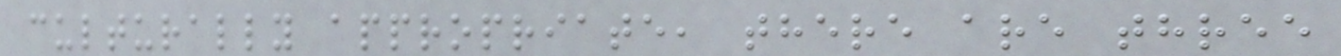culturally appropriate, there are three
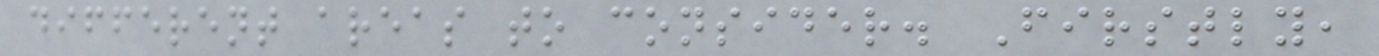different areas to consider. Firstly,
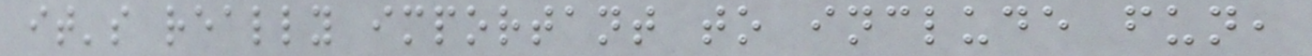it's really important to include fun,
